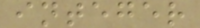integer
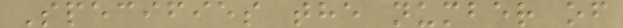Specifies the number of
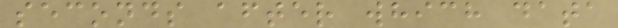seconds after which data
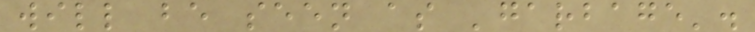will be seen as 'garbage'.
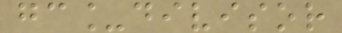gc_divisor
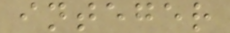integer
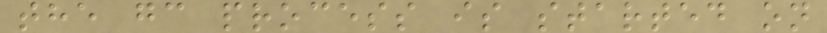the gc process is started on
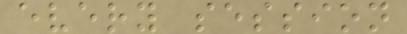every session
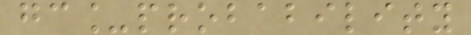gc_probability
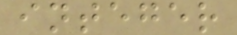integer
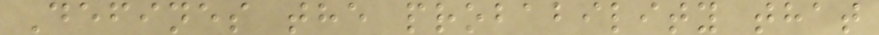Defines the probability that
